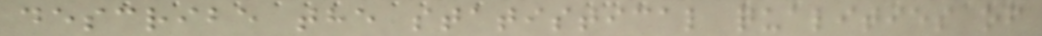describe the statistical qualities of
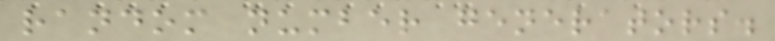random number generators.
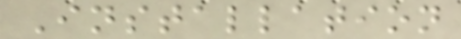Installation
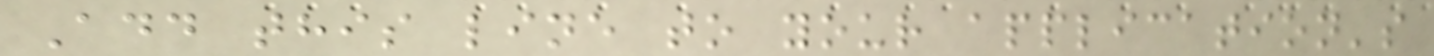Add this line to your application's
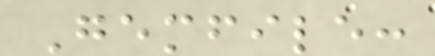Gemfile:
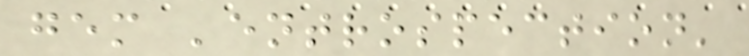gem 'entrospection'
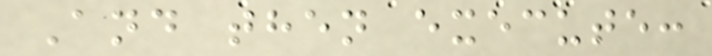And then execute:
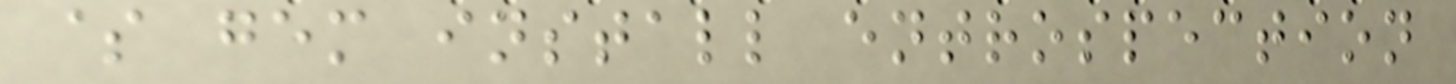$ gem install entrospection
